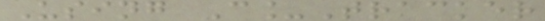Using C_Tracker
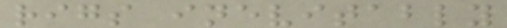rigs inevitably
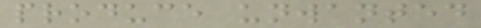produce unwanted
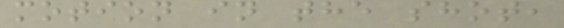motion in the shot,
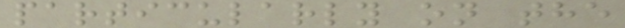particularly on the
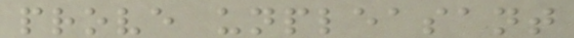prove unpleasant
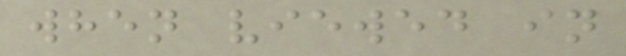when viewed in
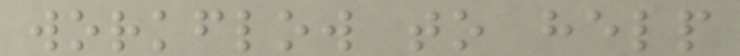workflow to help
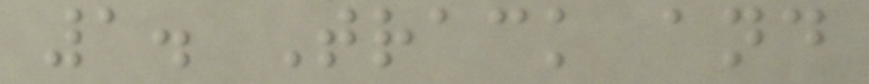1. Track and
